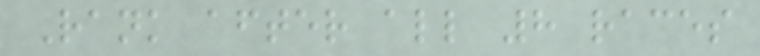Rank after all 8 races
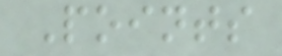Points
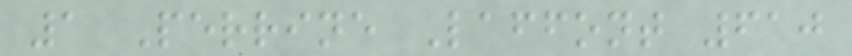1 Perrine Laffont 610
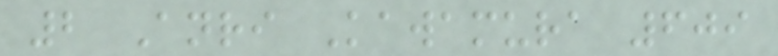2 Anri Kawamura 609
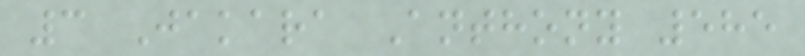3 Jakara Anthony 585
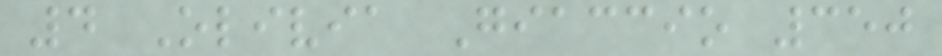4 Olivia Giaccio 350
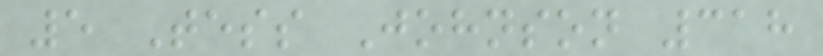5 Tess Johnson 318
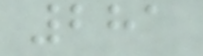281
